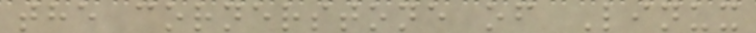the cornerstone of Linux
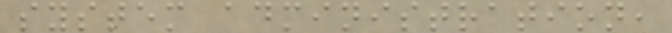system administration,
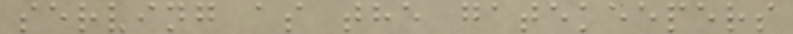serving as the gatekeepers
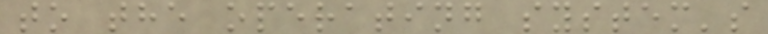to the operating system's
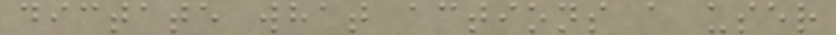dictate what actions a user
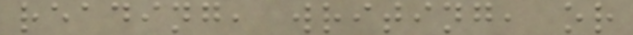reading, writing, or
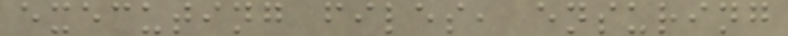executing files, ensuring
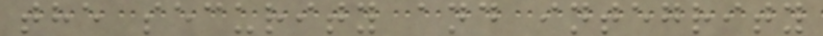the security and integrity
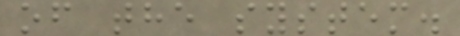of the system.
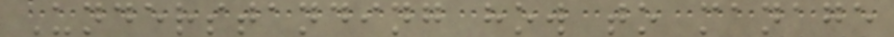Understanding how to manage
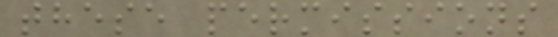these permissions
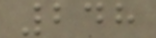248
